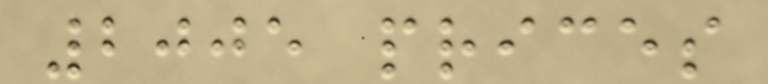2005 prices
